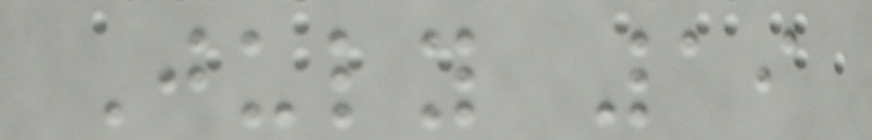July 19
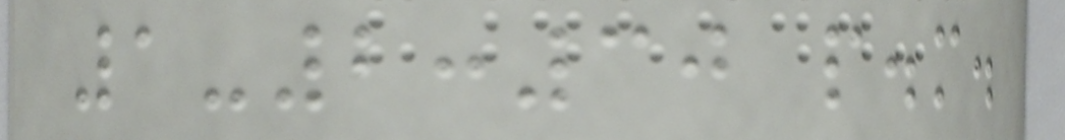1-2:30 p.m.
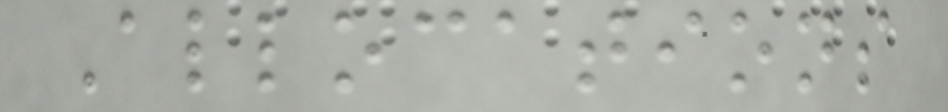Allocations
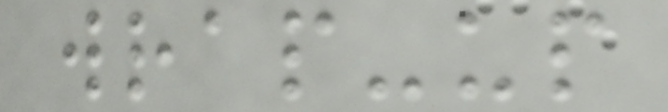wrap-up
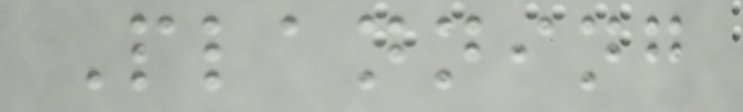Planning
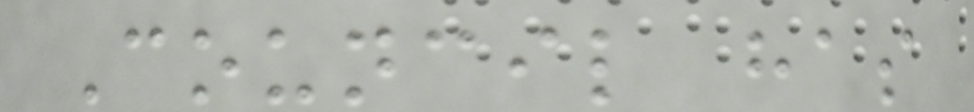Council has
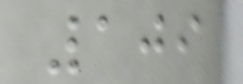109
